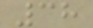38
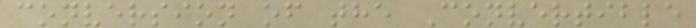conversion of the Convertible
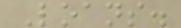Loans.
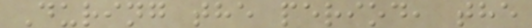During the period, the
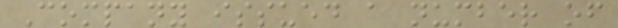Company issued a number of
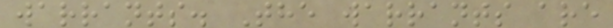warrants. The warrants are
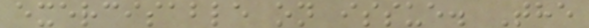exercisable on issue. The
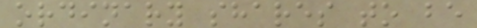ordinary shares to be
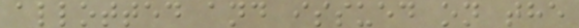allotted and issued on the
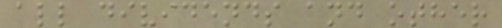all dividends and other
